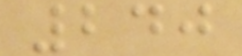240
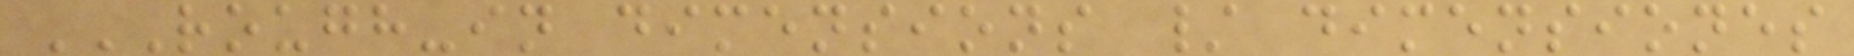ROUGH-IN DIMENSIONS / DIMENSIONES
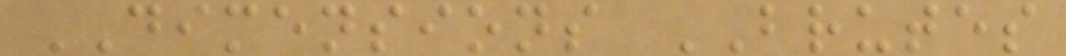DIMENSIONS BRUTES
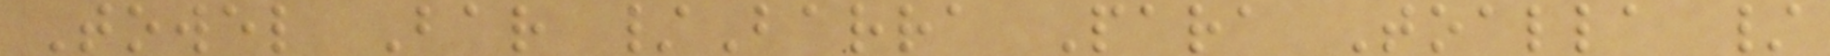Towel Bar /Barra Para Toalla /
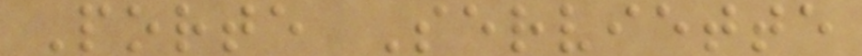Porte Serviette
